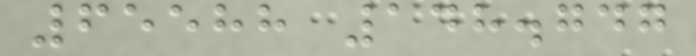65588 148.747
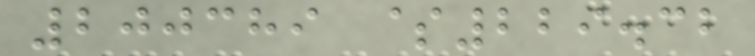200389 $229.32
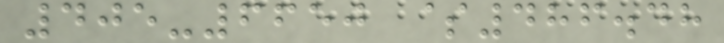405-6650 $486.48
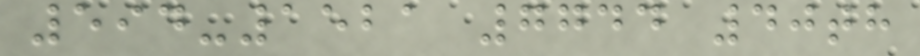594-1521 7744 40th
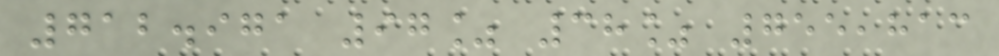712.971 97% 38% 755,813
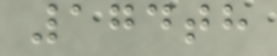174th
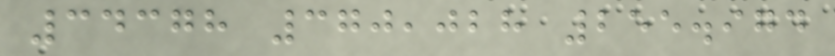34378 370,028 255.974
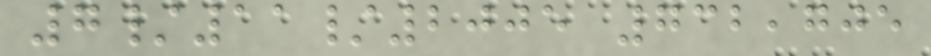7/11/2005 732,705
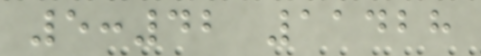5:42 11428
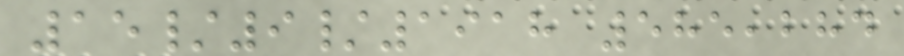15/9/1918 585,284
